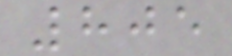805
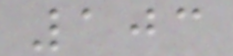103
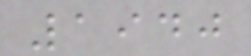1940
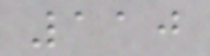110
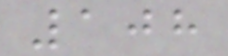108
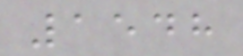1548
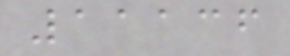11136
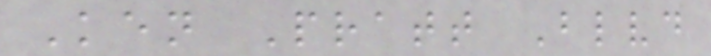Ken Pratt Blvd
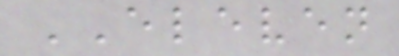ELEVEN
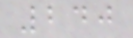240
